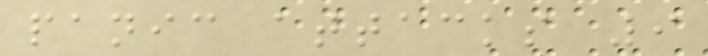panic attacks 9
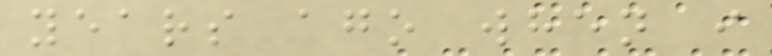years ago when i
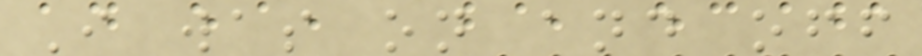I was on and off
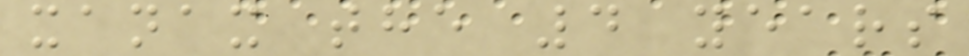xanax the 4 years
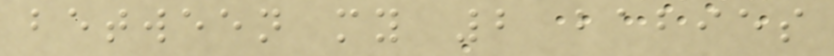between my 2 babies
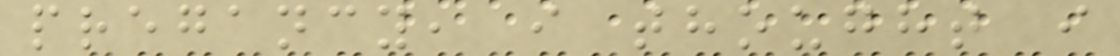pregancy, i thought i
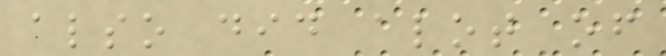also did alot of
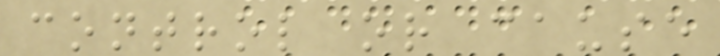control or cause
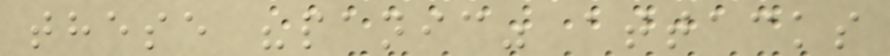these "panic" attacks
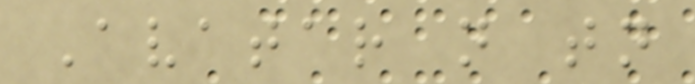Avatar n tn
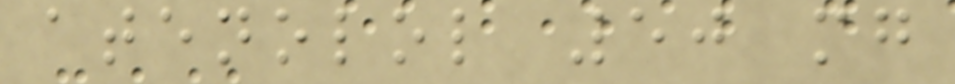atenolol 50 mg
